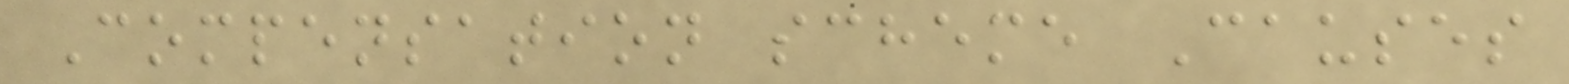Compensation scheme Causes
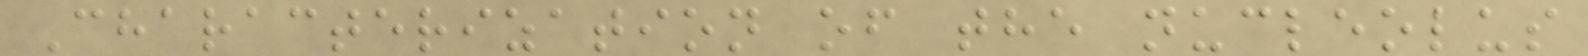Characterization of the nucleolus
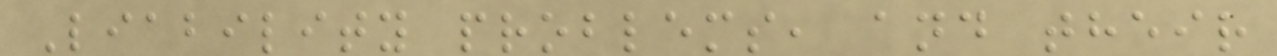Liability problems, and their
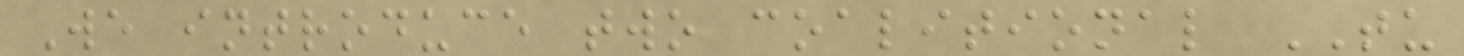We introduce two coalitional TU
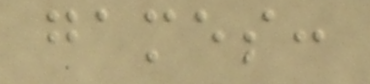games:
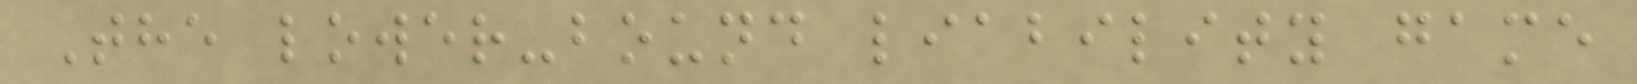The lower-bound liability game
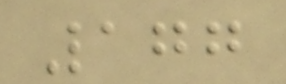177
